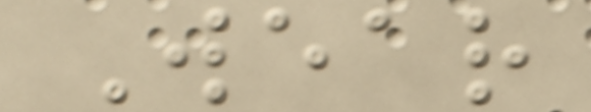Wear
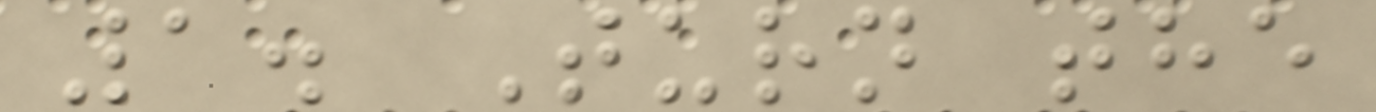1. Turn the
